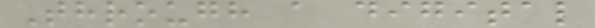Through a digital
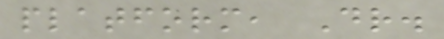platform, Dr.
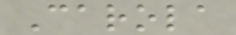Carola
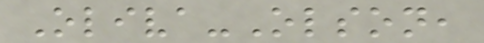Oliva-Olson,
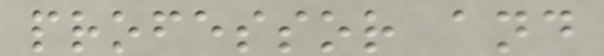professor and
